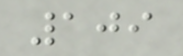109
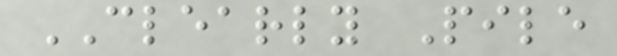CLEARLY Pile
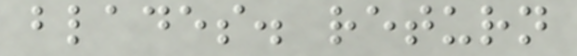blades. return
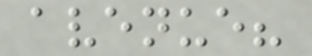avenue?
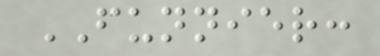FUNNIER:
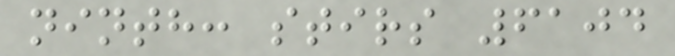ninth: stirs 6104
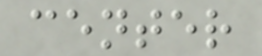center
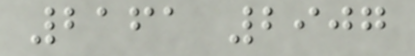2161 2907
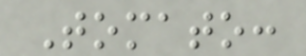Tomato:
